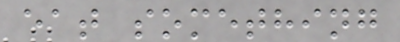eat something
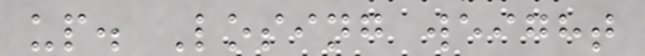up. Losing weight
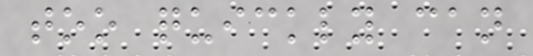too quickly can
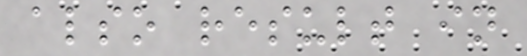also result in
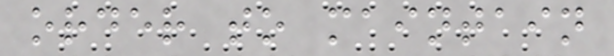order to maintain
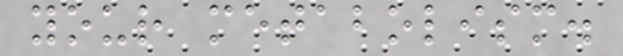your metabolism.
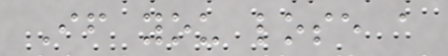If you lose a
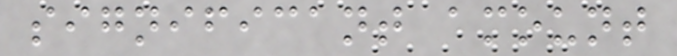significant amount
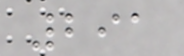291
